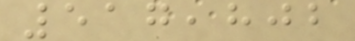517,802
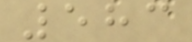583
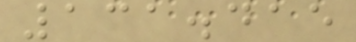131.415
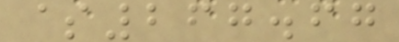$267.67
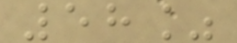58%
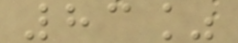83%
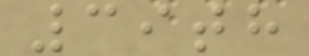39th
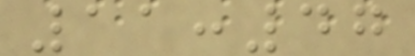11:47
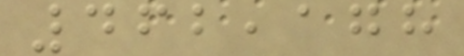462,178
